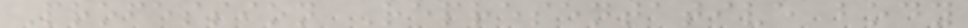Profession Representative body
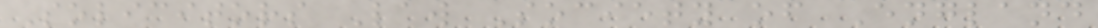Solicitors Law Society of England
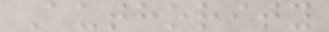Authority
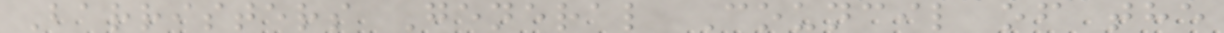Barristers General Council of the
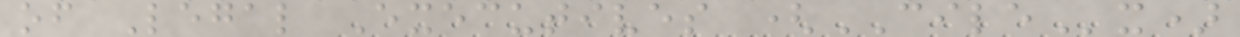of Legal Executives (CILEx)
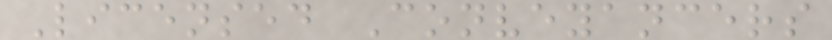Licensed Conveyancers
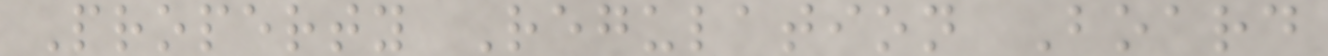Property Regulation Board
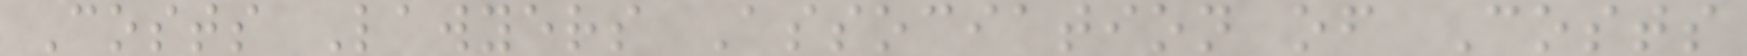Costs Lawyers Association of Costs
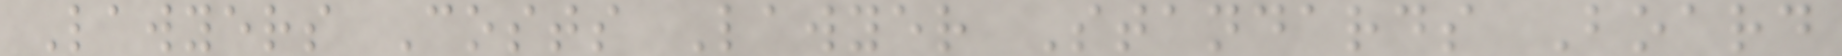Lawyers Costs Lawyer Standards Board
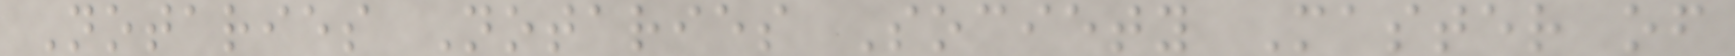Notaries Notaries Society Master of
